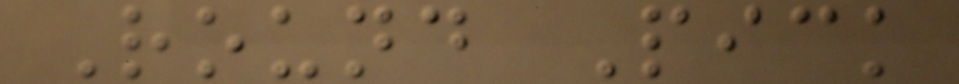Round Pick
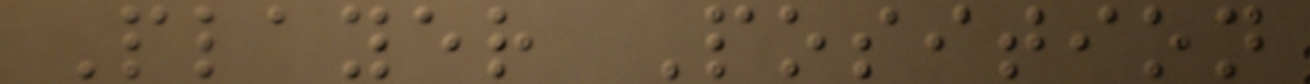Player Position
